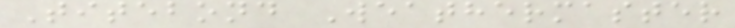Titebond Weathermaster
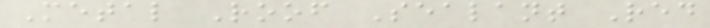Metal Roof Sealant Red
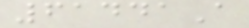61441A
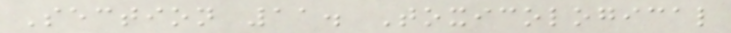Section 11. Toxicological
